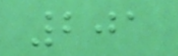201
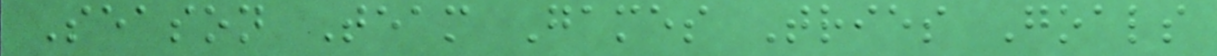Season Team Games Tries Goals
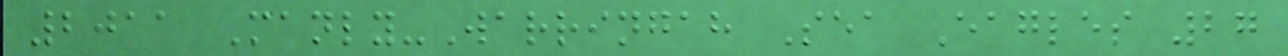2011 Manly-Warringah Sea Eagles 27
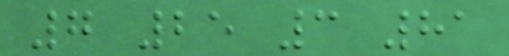7 25 3 81
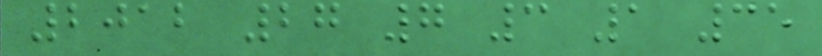2012 27 7 3 1 35
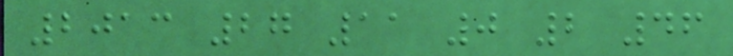2013 27 11 0 2 46
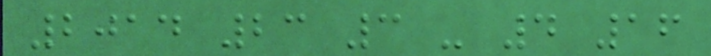2014 23 3 - 4 16
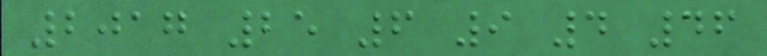2017 25 6 9 4 46
